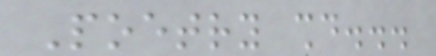Poetry should...
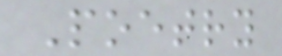Poetry
